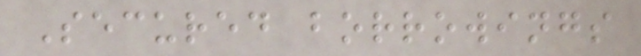Secured borrowings
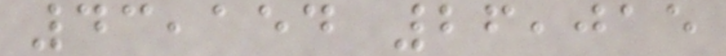43,154 26,015
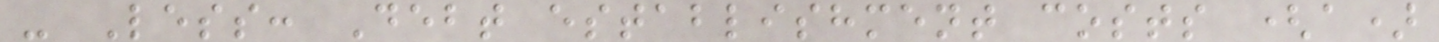- Less: Debt establishment costs (a)
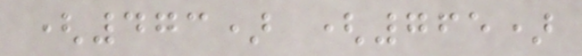(473) (765)
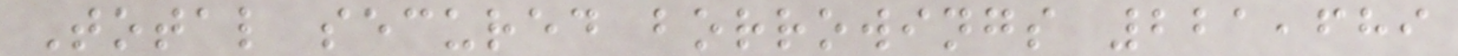Total secured borrowings 221,689
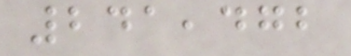241,472
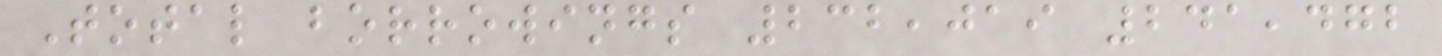Total borrowings 232,019 241,472
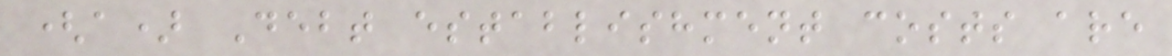(a) Debt establishment costs are
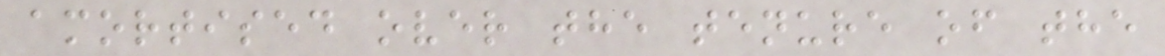amortised over the tenure of the
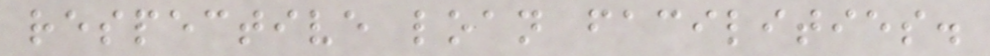respective loan facilities.
